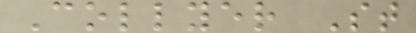Collyer St
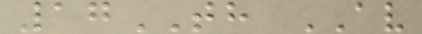17TH AV
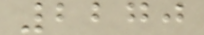2270
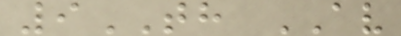9TH AV
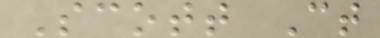Scott Ct
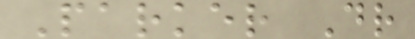Parker Dr
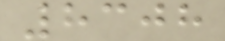8308
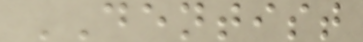DENTIST
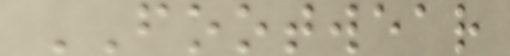FOOTWEAR
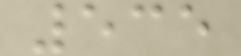535
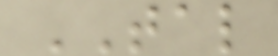TAL
